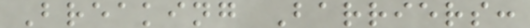Breaking Barriers:
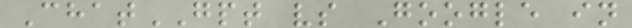ChatGPT vs Google in
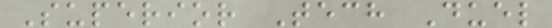Superior Tech Duel
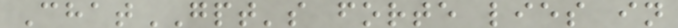ChatGPT's forte lies in
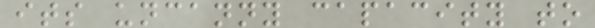its uncanny capacity to
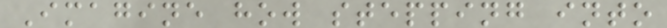Imagine how stepping into
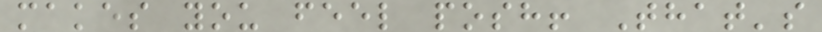makes you feel posh! That's
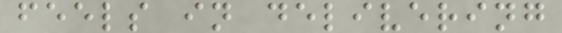feels in delivering
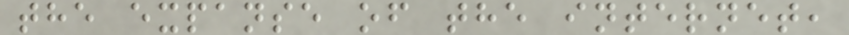the expanse of the internet,
